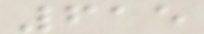615
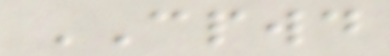CPWD
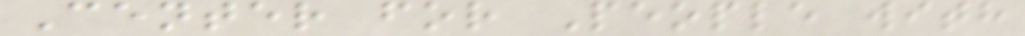Center for People with
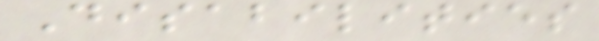Disabilities
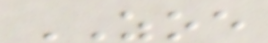ZOE
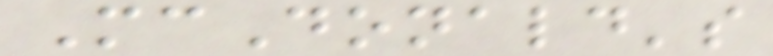McDonald's
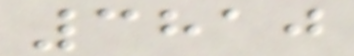3810
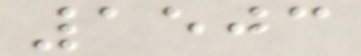1503
